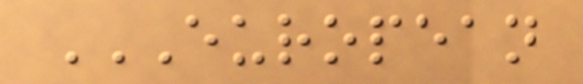EUROPEAN
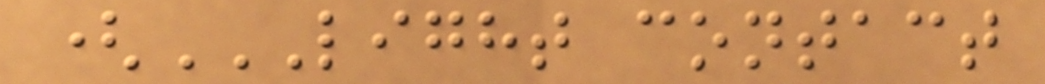(LIGHT CONTACT
